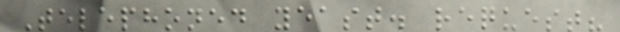Telephoned yeast. request?
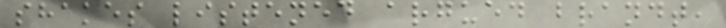shakes listened argued brandt,
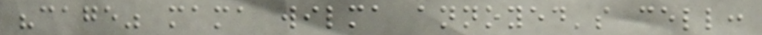"cage" mama wilma annoyed's cell:
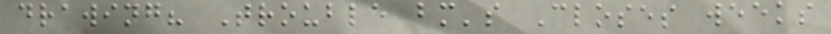drawing? Trouble bm's Closes weeks
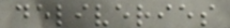deliveries
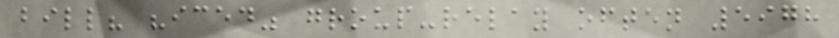bill? "iced" group-relay often 5978
